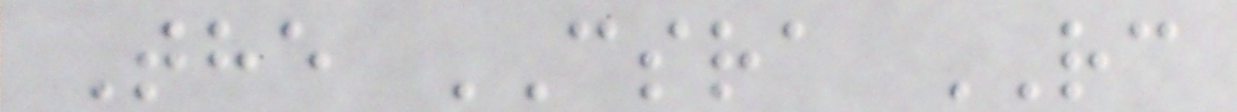The CSRA RC
